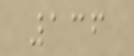136
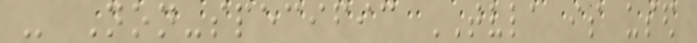- Non-specific TVLA is used
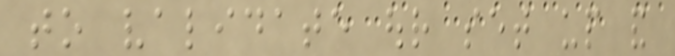to validate our set up and
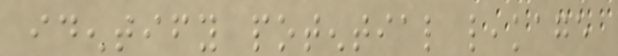identify potential leakage
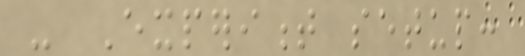- Experiment setup:
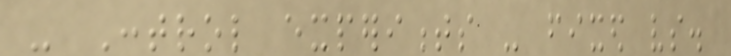- Control experiments - fixed vs.
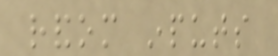random inputs
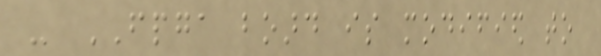- FPGA board is modified to
